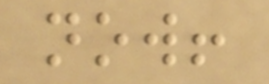now!
